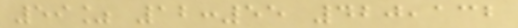59% 12:55 420,132
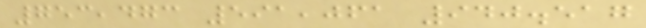753,473 591,061 940.517
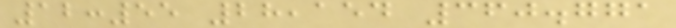12:55 28,154 360.771
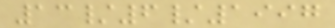13/6/1997
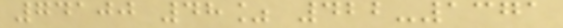74100 48% 422-1371
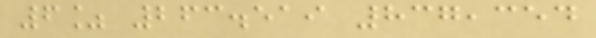6% 263.519 837,354
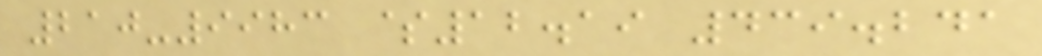210-9983 $12.19 439.241
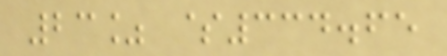23% $334.65
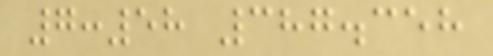7:58 387.358
